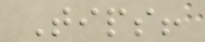Tips!
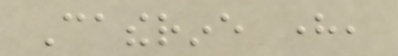Catherine here,
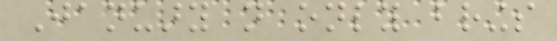January not only brings
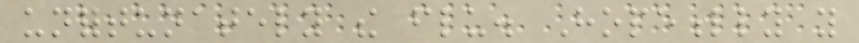unfortunately the flu. Hopefully you
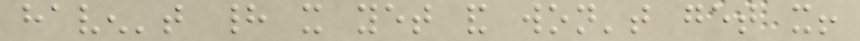haven't had it yet and won't get it!
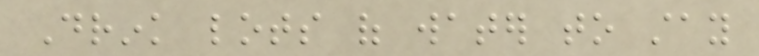Drink lots of water to stay
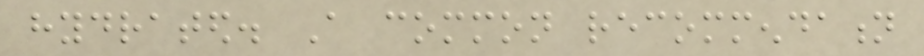hydrated. A common recommendation
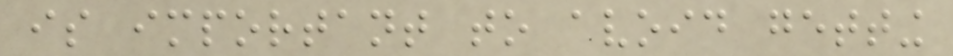is important to avoid getting
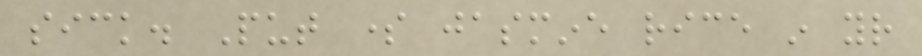sick. Put some jasmine rice in your
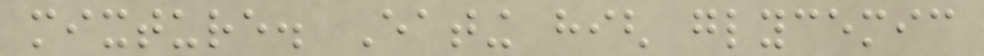mixture. Eating high glycemic
